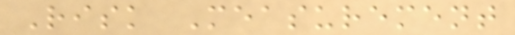Risk Measurement
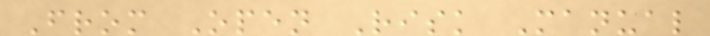From Open Risk Manual
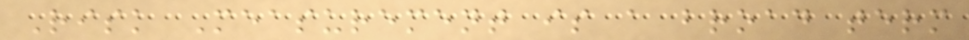Risk Measurement is a broad term
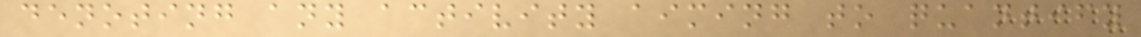denoting any activity aiming to quantify
